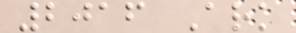2016 Ark
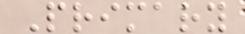Primary
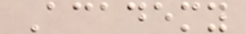Academy
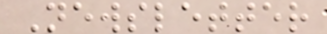Newsletter
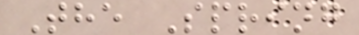The Spring
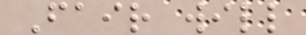Fair will
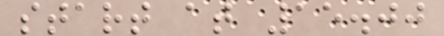start at 15.00
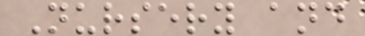Nursery and
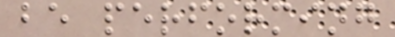be performing
